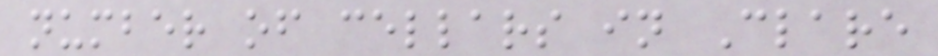number of cellars in Clare
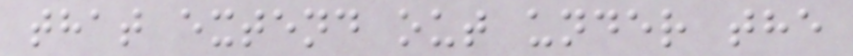that extend out under the
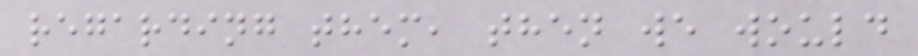regarding them, then we would
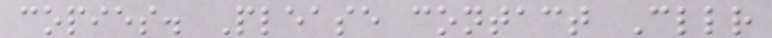copies. Please contact Cllr
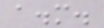a.m.
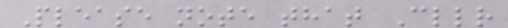Please note that Cllr
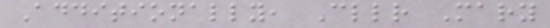Additionally, Cllr Mary
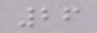26
